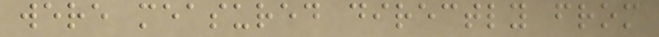were measured directly from
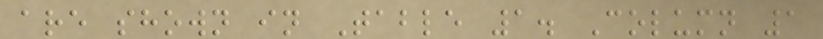are shown in Table 1. Column 1
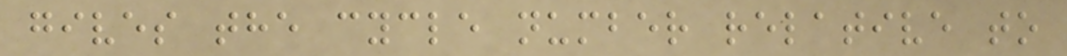gives the cycle number relative to
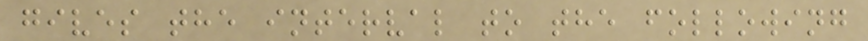gives the interval to the following
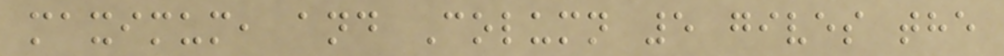maximum, and Column 5 gives the
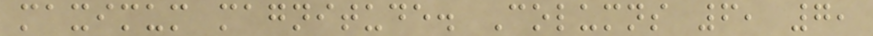maximum magnitude. Columns 6, 7,
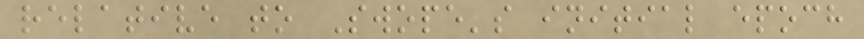relative to Swope's initial epoch
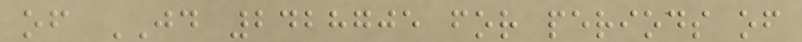of JD 2428705 for periods of
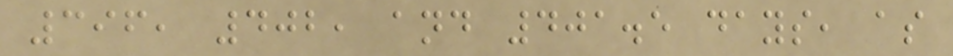396, 402, and 401.5 days, as
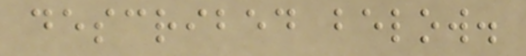described below.
